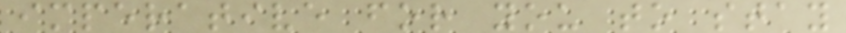imperative for you to stay
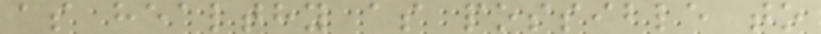as healthy as possible to
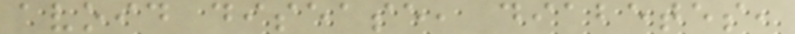avoid disease, diabetes,
